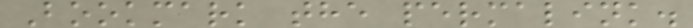Bookmark the permalink.
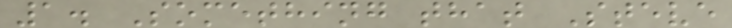1. Something that Steve
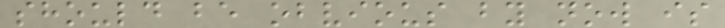should be obvious by now is
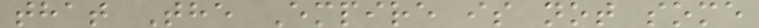that The Empire is not some
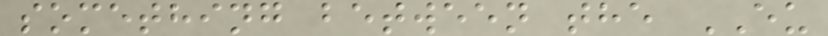something between the EU
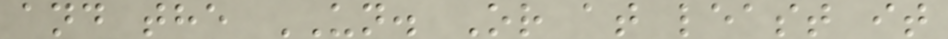and the UN. Or at least it
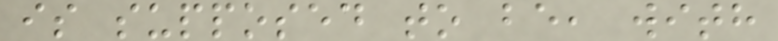is supposed to be, with
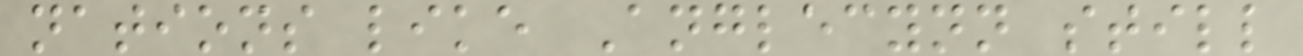nations like Anglecynn still
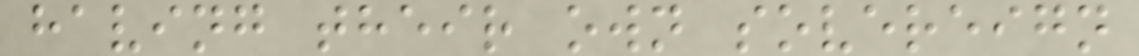having their own sovereign
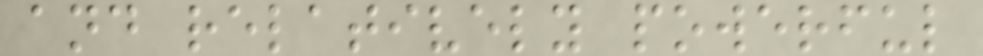and relatively powerful
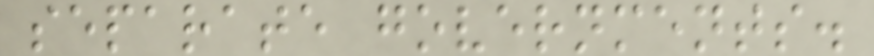separate governments.
